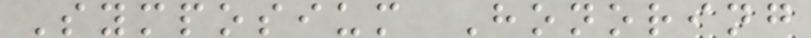Symposium Honoring
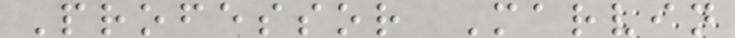Professor Marvin
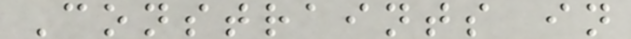Constraints in
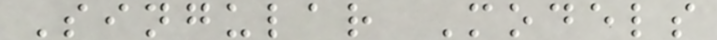Singular Models
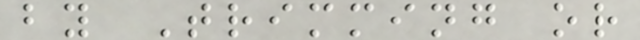by Trimming or
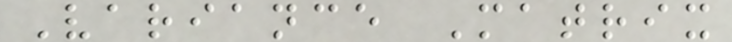Variance Matrix
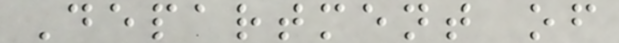Department of
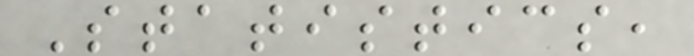Statistics,
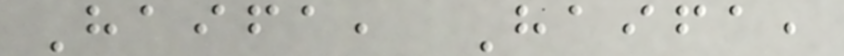Haifa, Haifa,
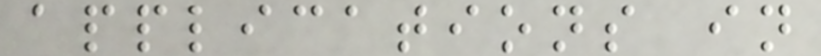applications in
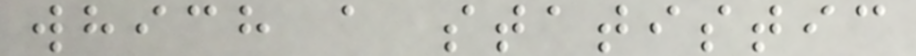which a statistic
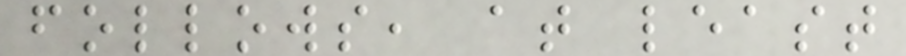follows, at least
